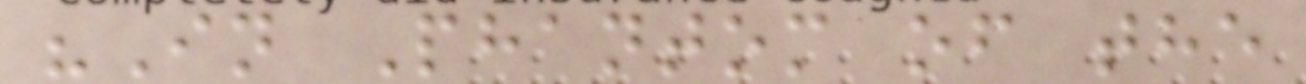"In Phantom of the
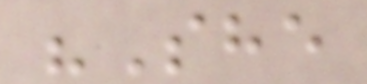"She
